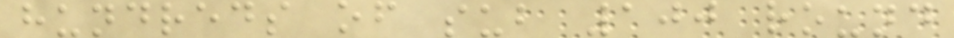hundreds of sub 100 round
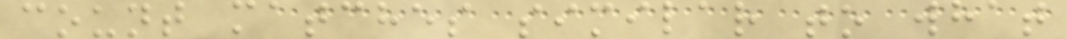count matches similar to what
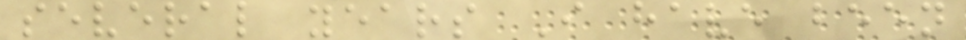several years I have been
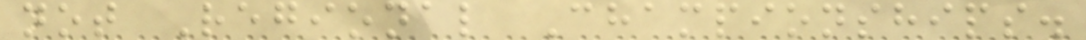not Regional Championships.
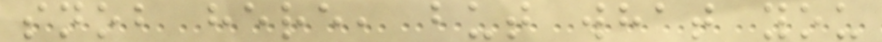snob here, but what you
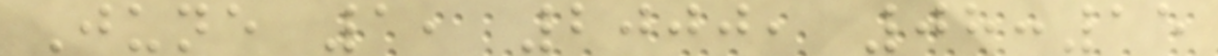June 1, 2000, 08:15
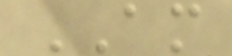AM
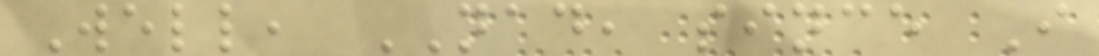Well, NAD, since I
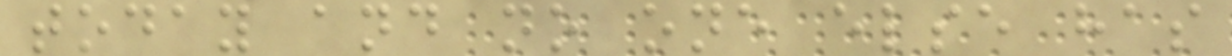today and no one else has
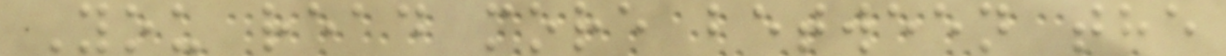You read more between the
